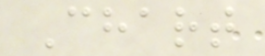Chart
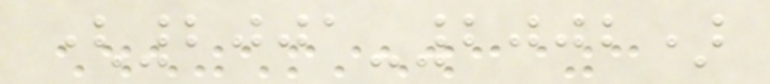(2001-2002)
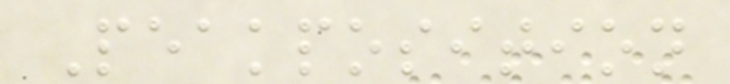Peakposition
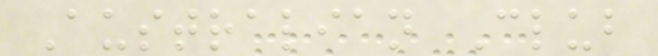Australian Club
